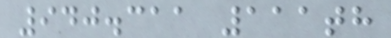940.311 111th
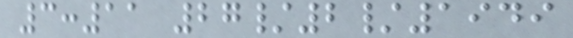3:11 27/2/1949
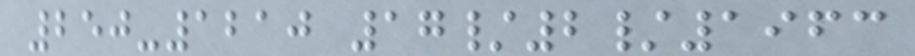250-1210 17/2/1963
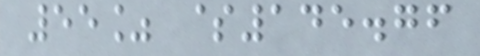55% $145.76
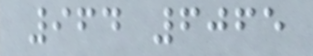964 6065
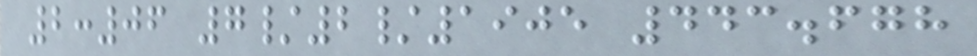2:06 7/2/1905 443.678
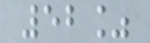52%
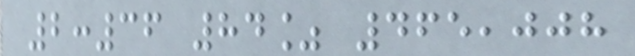2:36 84% 465,008
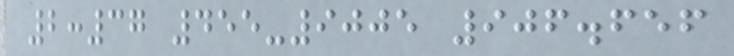2:37 455-9005 906.656
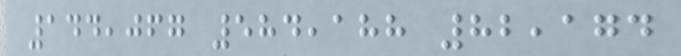144,067 584,188 82,174
